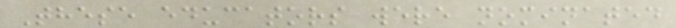These educators were nominated
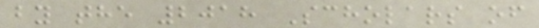by the 2018 Scholars of
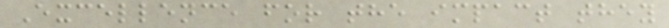Excellence for the impact they
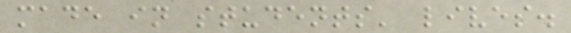made in students' lives.
